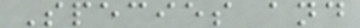Species and
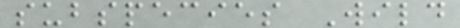subspecies Wild
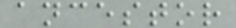ancestor
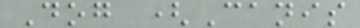Dog (Canis
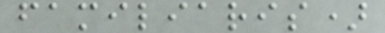familiaris)
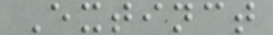Extinct
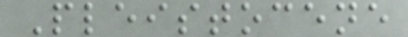Pleistocene
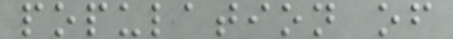population of
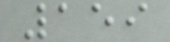159
